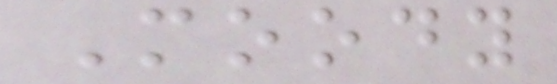Moody
